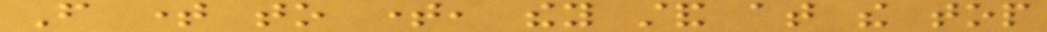From time to time, they stand at the top
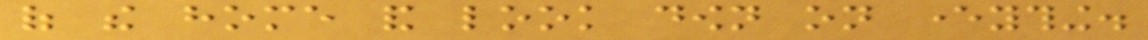of the home and look down on everything.
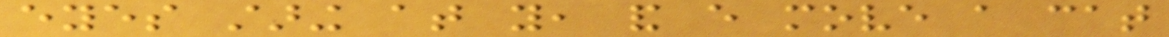eyes staring at you, and every move a cat
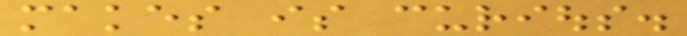makes is curious.
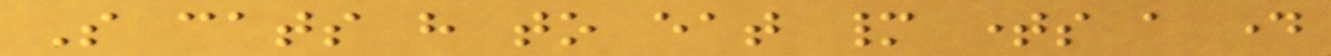So cats have to eat many times a day
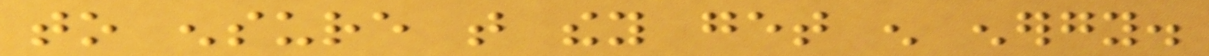to ensure that they get enough energy.
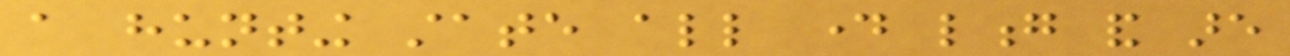a hunting state all day long and are
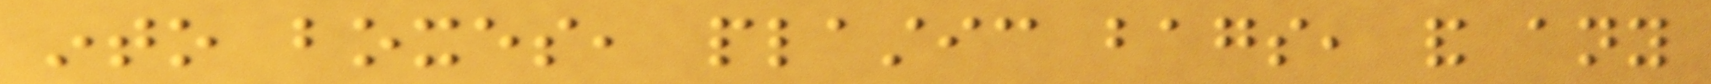into boxes, plastic bags, and any
